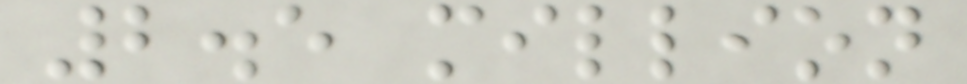2.5 million
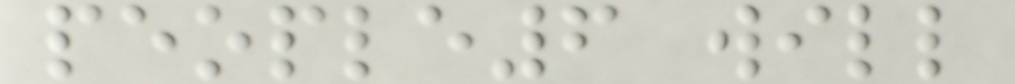people6 will
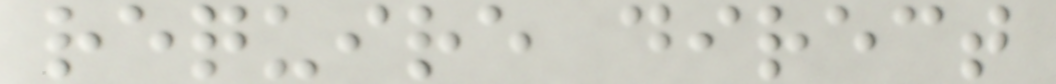require direct
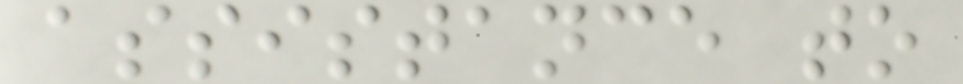assistance to
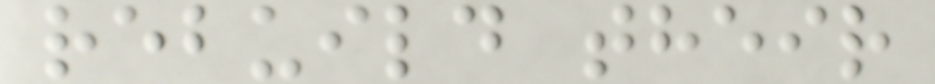rebuild their
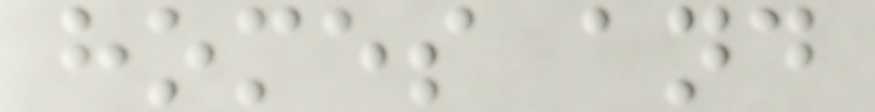homes and
